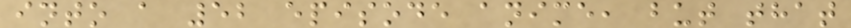into a 52 episode anime, but that
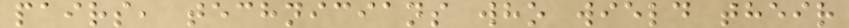pairs, technicians who wield their
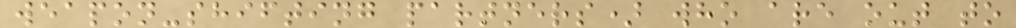weapon-shifting partners) who are out to
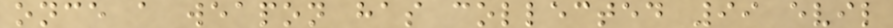once a weapon has collected 99 evil
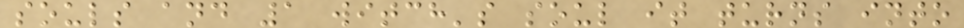souls and 1 witch's soul it turns into
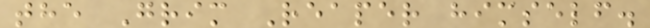the Grim Reaper himself.
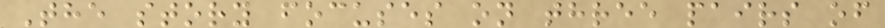The story focuses on three pairs of
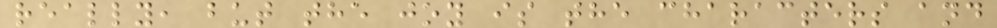really, but the joy is the characters and
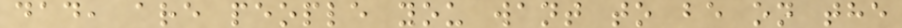dad, are people you want to be on the
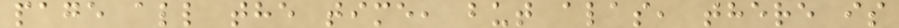page all the time, but alas, there is
